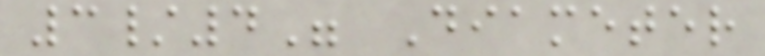3/4" Diameter
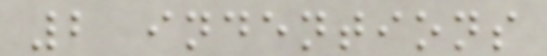2 indentions
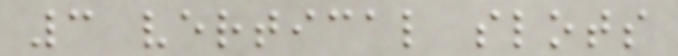3 vertical slots
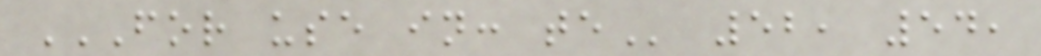FOR USE IN: TE 52, 54,
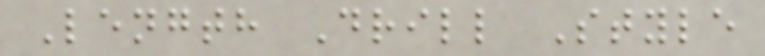Length Drill Style
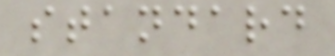standard
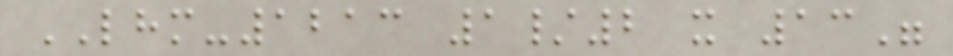LHM-1213 1/2 x 13"
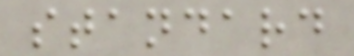standard
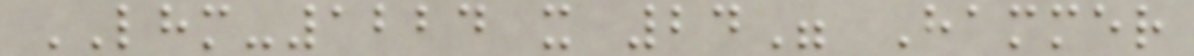LHM-1224 x 24" Hammer
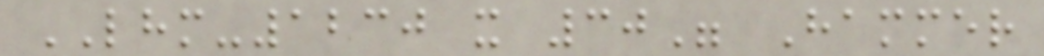LHM-1230 x 30" Hammer
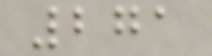271
